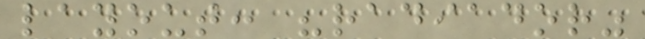layout: "radiador"
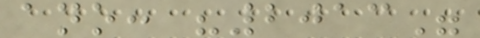ano: "2013"
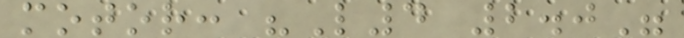motor: "L4 2.0"
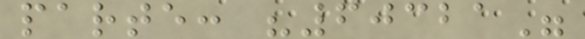parte: "60321"
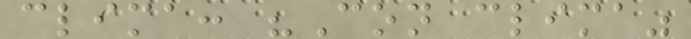clima: "Con clima"
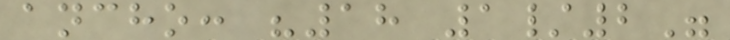ancho: "18 1/2"
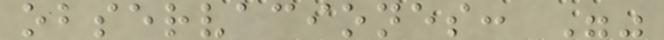observaciones: ""
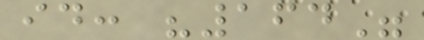id: "164"
